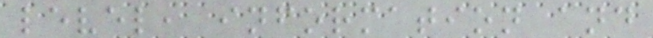level, information and
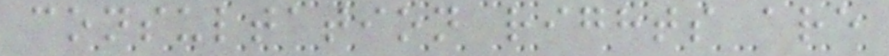consultation rights are
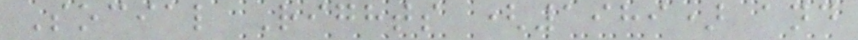Social Rights (1989) and
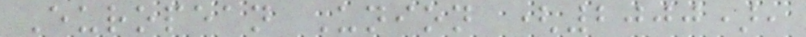European Union (2000),
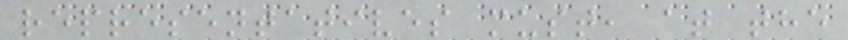representatives must, at the
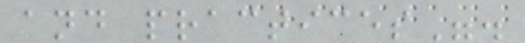and practices".
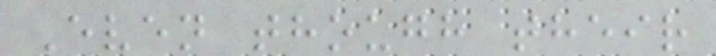Even though their
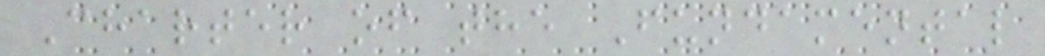Charter of the Fundamental
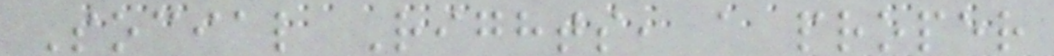Social Rights, a proper
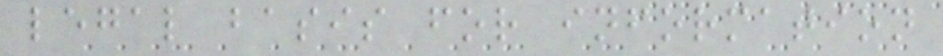legal basis for information
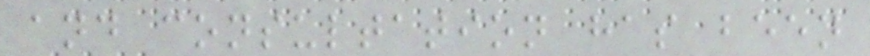and consultation has been
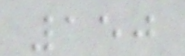150
